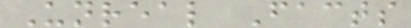Unreal Facts
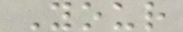Your
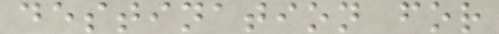destination for
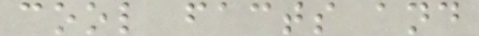cool facts and
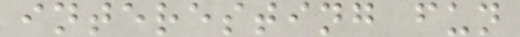interesting fun
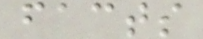facts
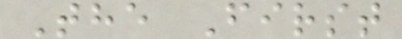The First
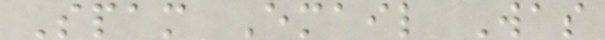Spam Email Was
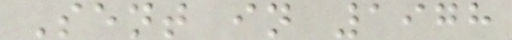Sent in 1978
